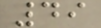49
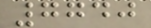7740
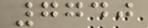7740
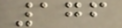176
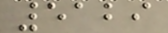5129
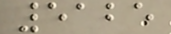5125
